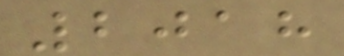2018
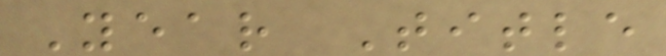Year Title
